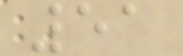51
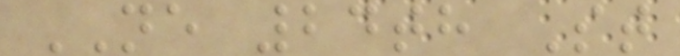NE 24th St
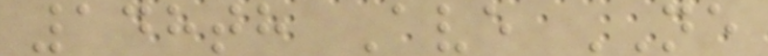148th Ave NE
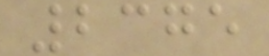2375
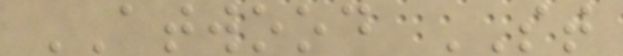ATWOOD ST
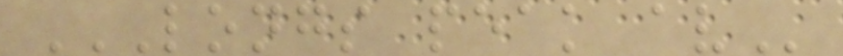LONGS PEAK AV
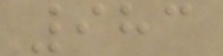983
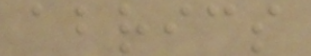abrics
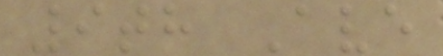9th Ave
